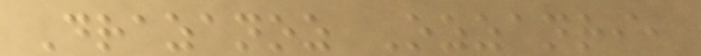Drazanoz Ozzanri,
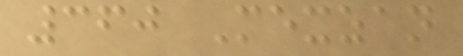360 Mexzan
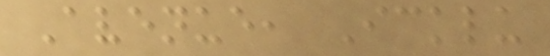Avenue, Icklu
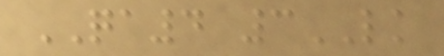QA4 3LK
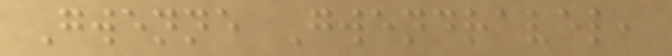Gwenne Gwendravel,
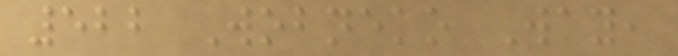522 Wobneko Way,
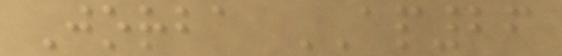Jorba AP26
